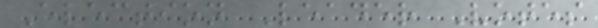Election Leader Votes
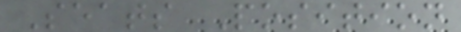Seats Position
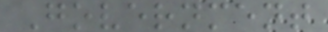Government
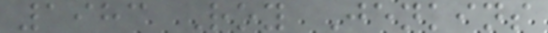1983 Roy Jenkins
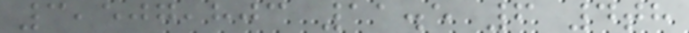3,507,803 11.5 6 4th
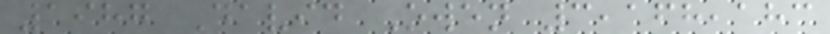1987 David Owen 3,168,183
